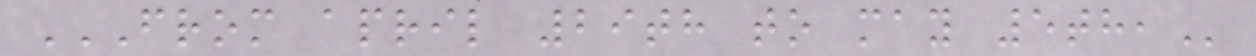FROM APRIL 29TH TO MAY 5TH,
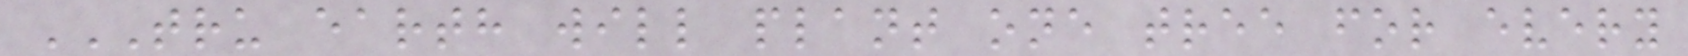TRU EARTH WILL PLANT ONE TREE FOR EVERY
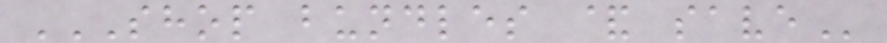SHOP BUNDLES & SAVE
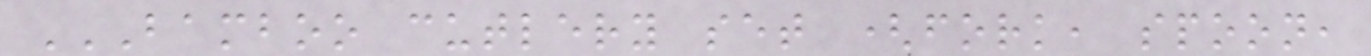BAMBOO CUTLERY SET (FORK, SPOON,
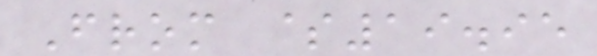From $19.95
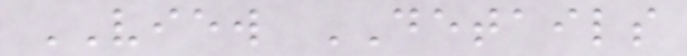VIEW DETAILS
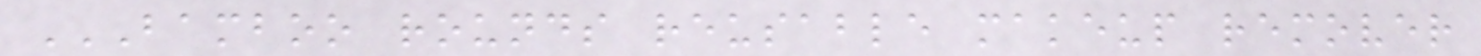BAMBOO ROUNDS REUSABLE MAKEUP REMOVER
